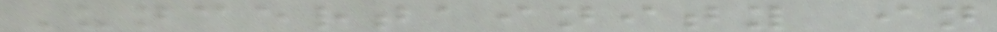Uncertainity in
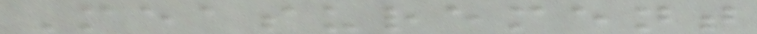Measurement
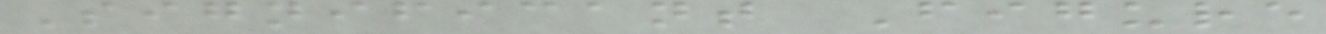Significant Figure
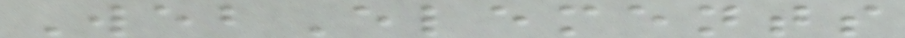WebElements
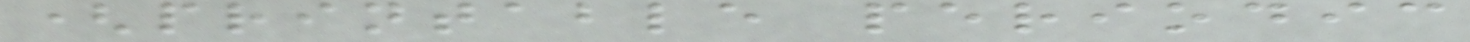(printable periodic
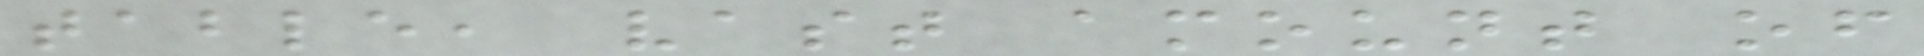table, vast amount of
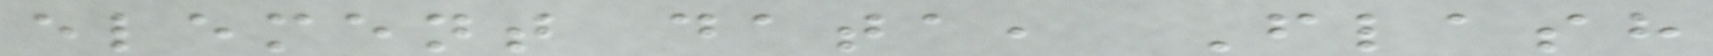element data, Flash
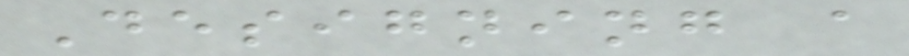Designing a
